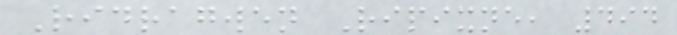Ridragwen Ripixne, 494
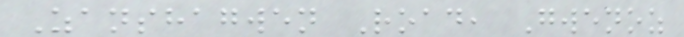Zanshagwen Road, Gwenoz
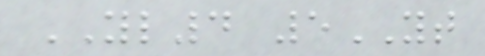YL4 5YT
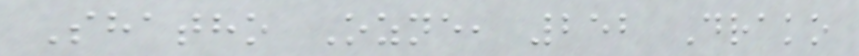Shatho Ozne, 252 Drako
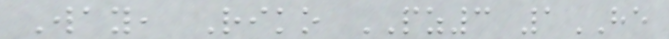Way, Riko PZ3 1HE
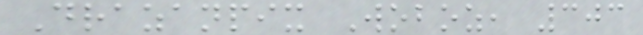Drazanpix Woboz, 303
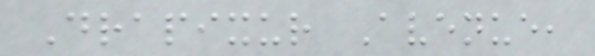Drapixur Avenue,
